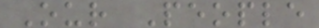Our People
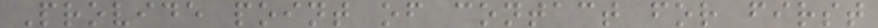Provide point of contact for first
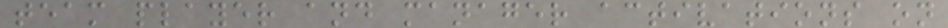team player and manager activations on
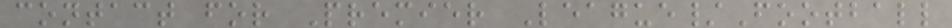contact for Premier League/Football
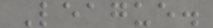League.
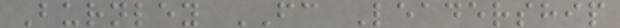Burnley FC Leadership
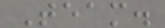Team.
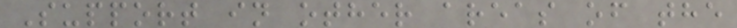Support in other areas of the
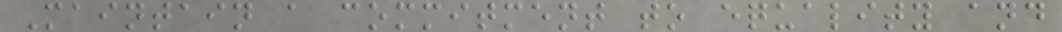Maintain a commitment to equality and
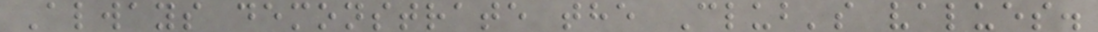Always demonstrate the Club's values.
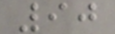90
